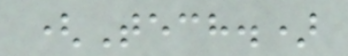(Tech.)
